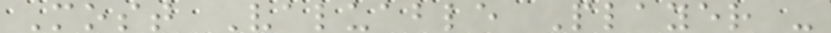Most Valuable Player -
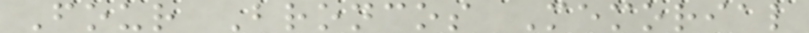Four Broncos Memorial
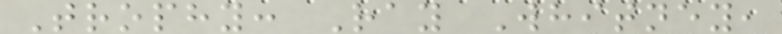Trophy: Ray Whitney,
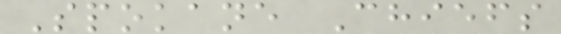Spokane Chiefs
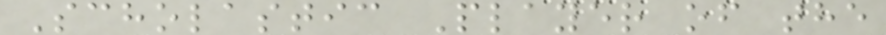Scholastic Player of the
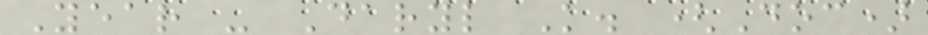Year - Daryl K. (Doc)
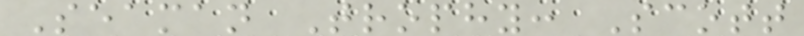Seaman Trophy: Scott
